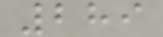289
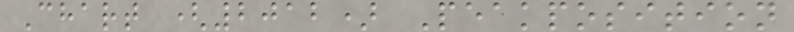Chart (2012) Peakposition
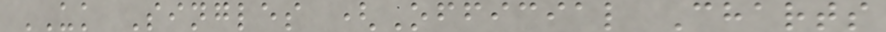UK Singles (Official Charts
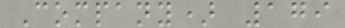Company) 179
